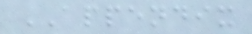APPENDIX
